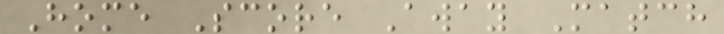Home Score Away Match
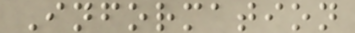Information
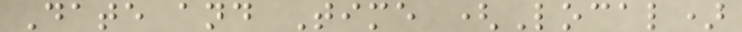Date and Time (Local)
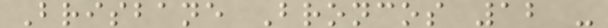Brisbane Broncos 12 -
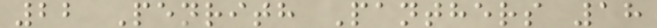22 Penrith Panthers 18
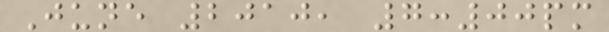June 2010, 7:00pm
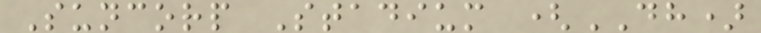Suncorp Stadium (DH)
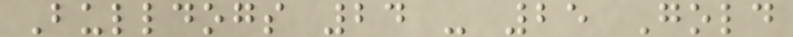Bulldogs 24 - 25 Gold
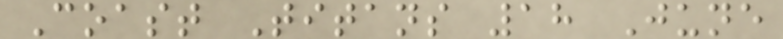Coast Titans 18 June
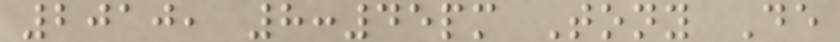2010, 8:45pm Tony De
